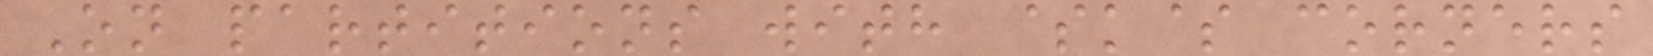On partitions with $k$ corners
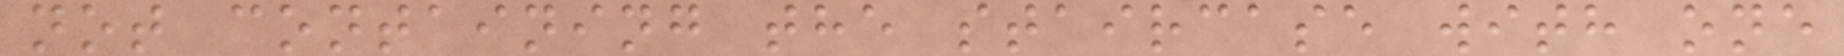not containing the staircase with one
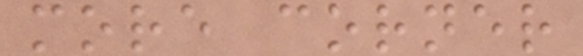more corner
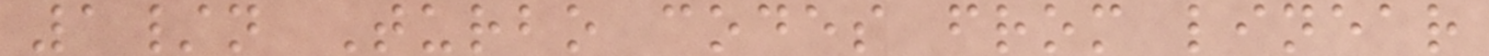1/n Turbo codes from linear
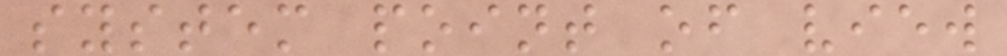system point of view
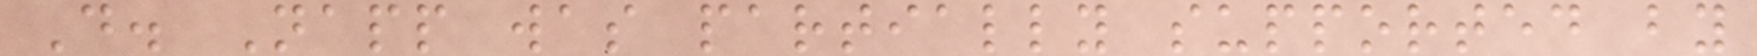D. Napp was partially supported by
